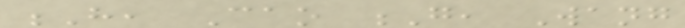H, Cao G, Wang
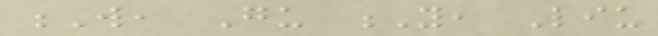W, Gu Y, Liu
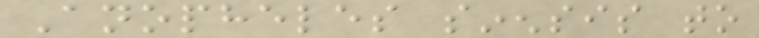Anopheles sinensis to
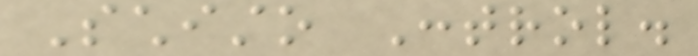Schisto Control.
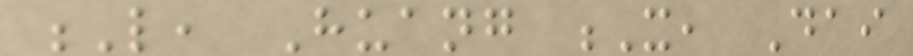L, Huang X, Dai
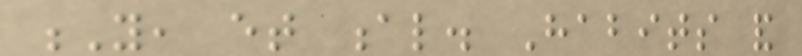Y, et al. Habits and
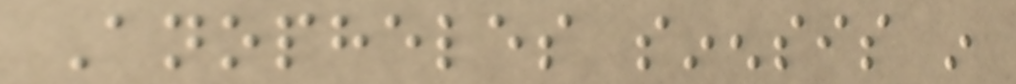Anopheles sinensis in
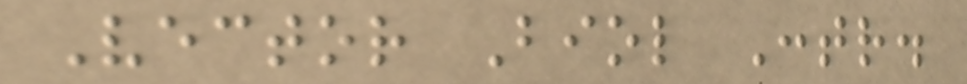Vector Biol Contr.
